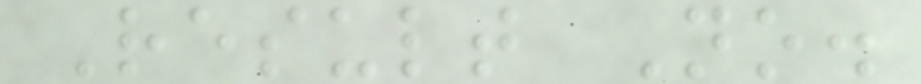Result No.
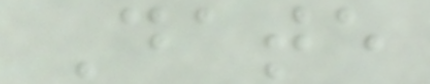Date
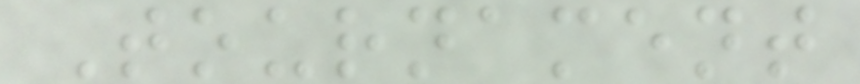Tournament
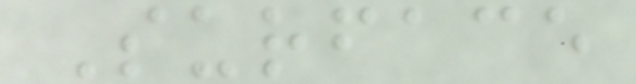Surface
